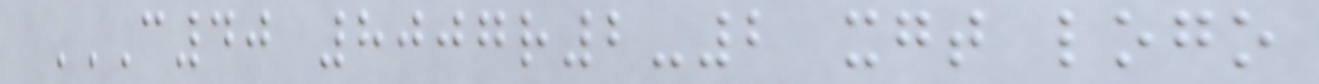C40 8007R2-2 XGT LOGO
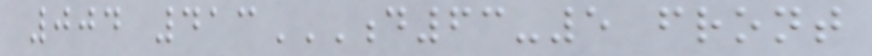004 413D63-5 FRONT
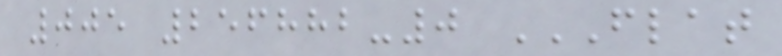005 256882-0 FLAT
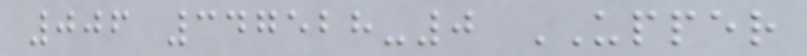006 347528-0 UPPER
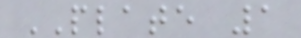PLATE 1
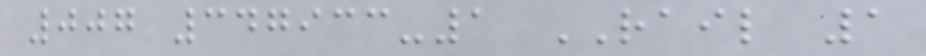007 347933-1 RAIL 1
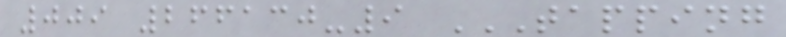009 266130-9 TAPPING
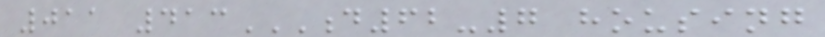011 413D62-7 HOUSING
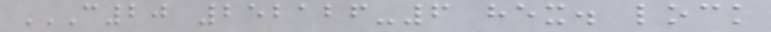C20 252126-6 HEX. LOCK
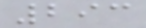293
